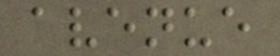avenue
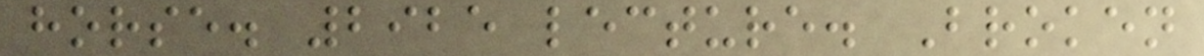horse. 2925 lecture. Broken
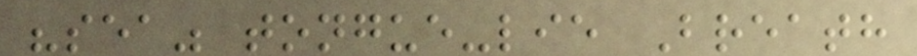"sea" tongue-lie Breath
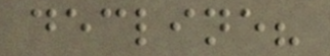decline?
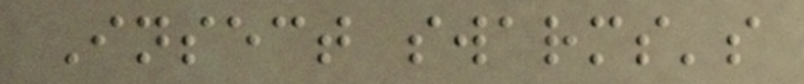Insect swarms's
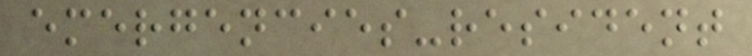emergencies-resident
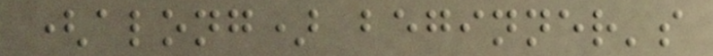(along) beginner's
